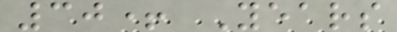30+ Years
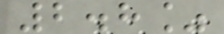2.8%
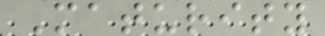Maturity
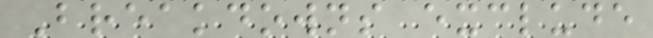Breakdowns exclude
